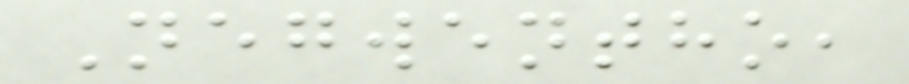Negwentho,
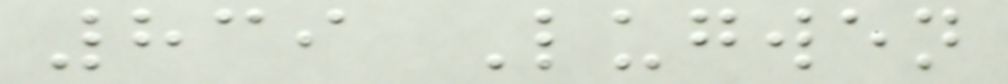839 Lugwen
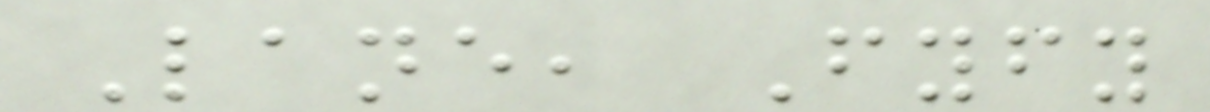Lane, Fyfy
